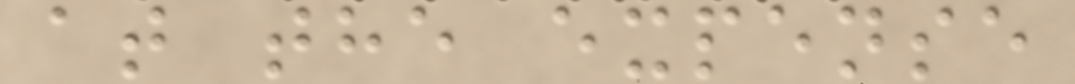at the expense
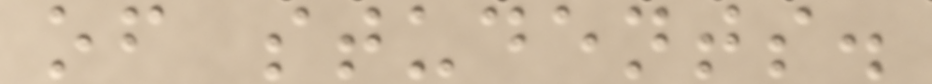of students.
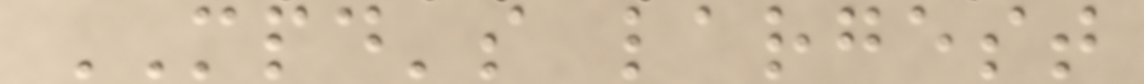MPD's largest
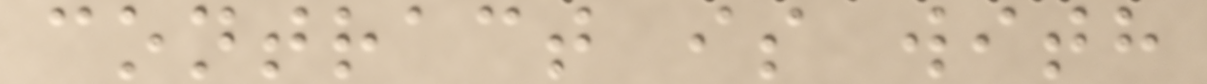contract is with
